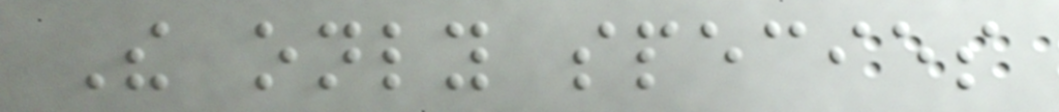The only species
